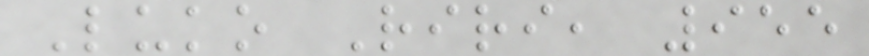Luko Riri, 955
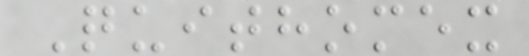Quithomex
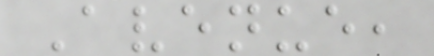Avenue,
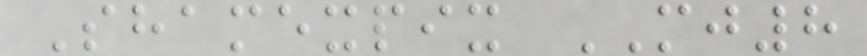Shamexpix MJ8
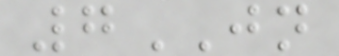7JN
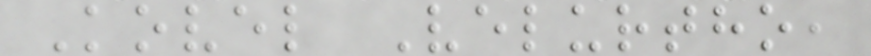Kovel Velurtho,
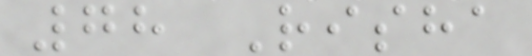78 Risha
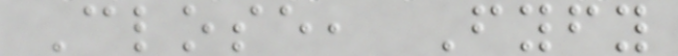Close, Fyfy
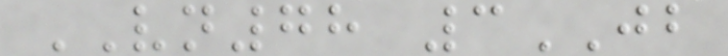VN78 3JB
